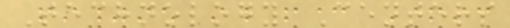Technology Centers
